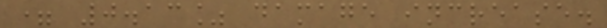= 0.13% damage increase.
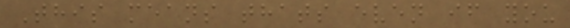This means thats even if you
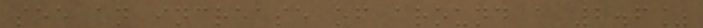see an increase of around a 2.6%
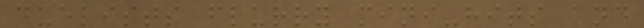duelists flurry mini-hits and
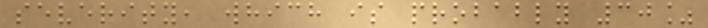severity, which is probably 30%
